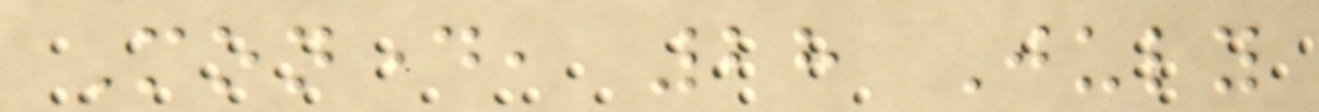Monday, 28 July
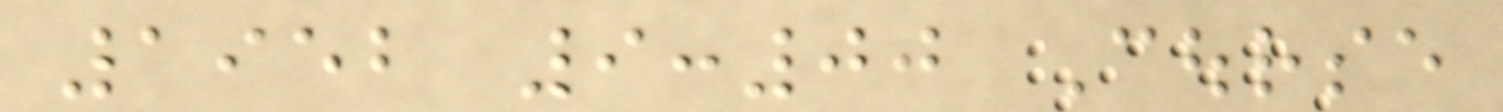1952 9:00 Course
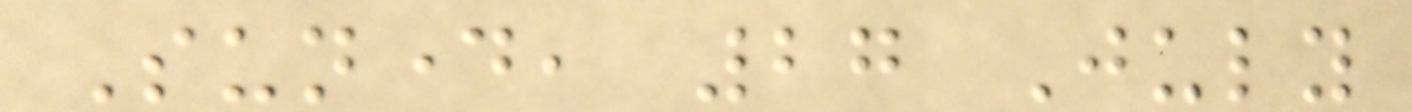Sunday, 27 July
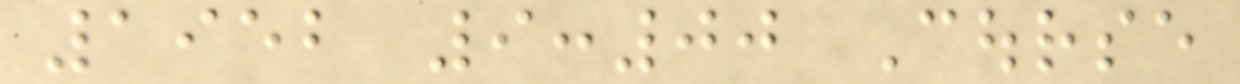1952 9:00 Course
